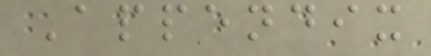Appendix
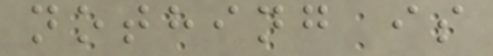nothing is
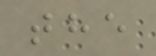the
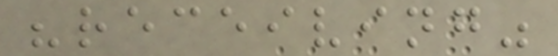"receiving"
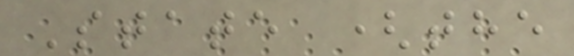State (the
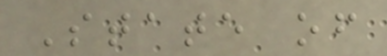State of
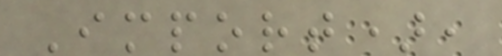Import),
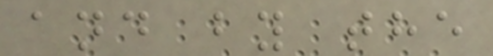and by the
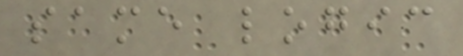same logic
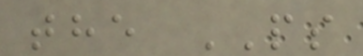the PS
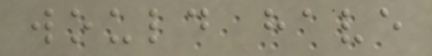would have
